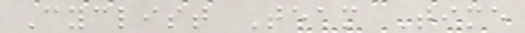Cyclist Team Time
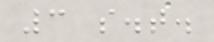3 s.t.
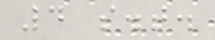4 s.t.
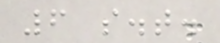6 s.t.
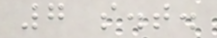7 s.t.
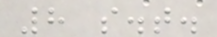8 s.t.
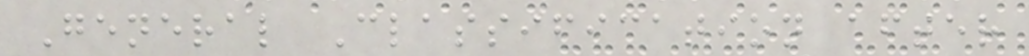General Classification after
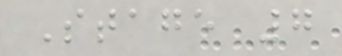Stage 7
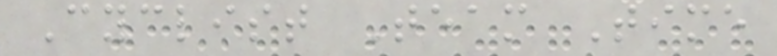Cyclist Team Time
